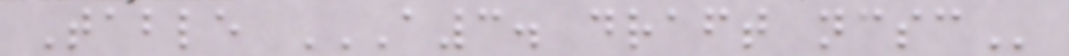Table A3. DRAFT NCSC
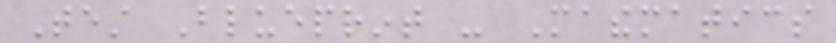Test Blueprint - Mathematics
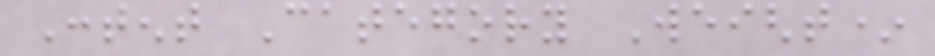Content Category Weight*
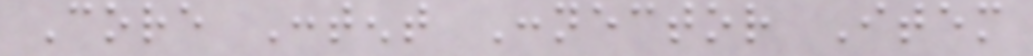Core Content Connector Item
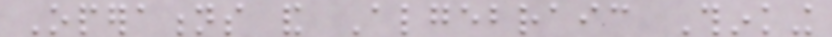Operations and Algebraic Thinking
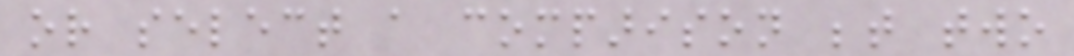or select a comparison between two
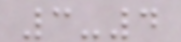3-4
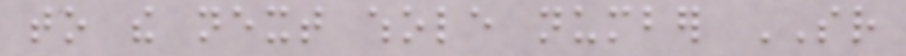to the next whole number SR
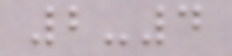2-4
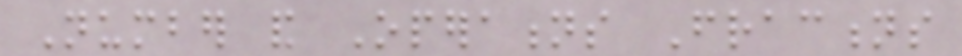Number and Operations Fractions
